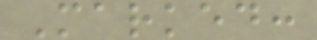Marked:
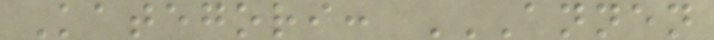Kategori: ANNEN
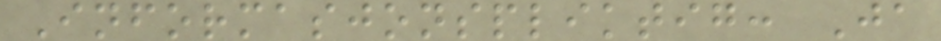Informasjonspliktig: Ja
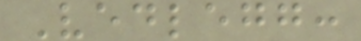Vedlegg:
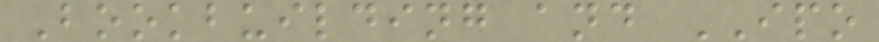Bookbuilding and IPO
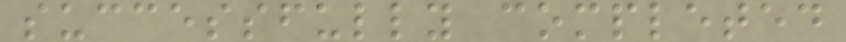successfully completed
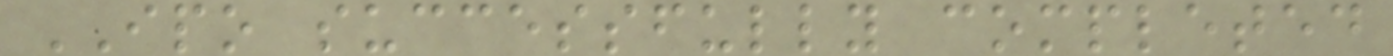IPO successfully completed
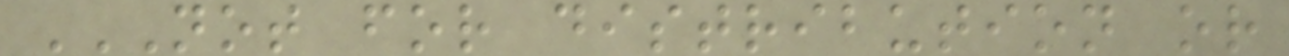NOT FOR DISTRIBUTION OR
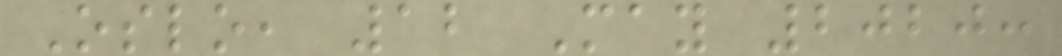Oslo, 12 May 2020:
